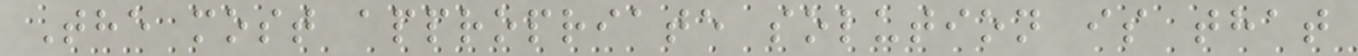The most appropriate solution is that
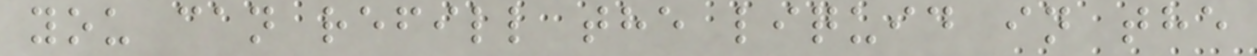you can refill the liquid in the
